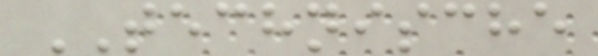TECHNISCHE
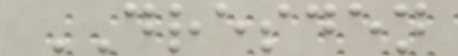DRESDEN
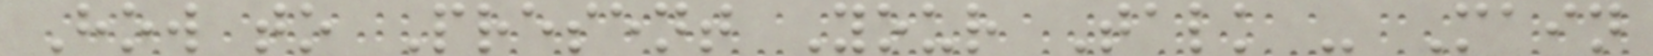How to Present Your Talk - Main
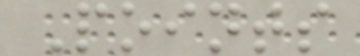Points
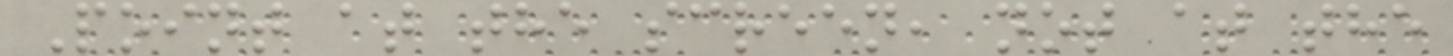Point at the screen, not at the
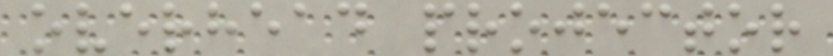overhead projector
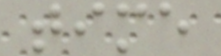time
